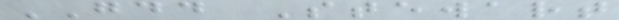GDD Stewart
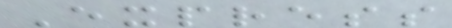Express
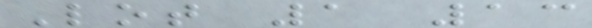Lot 1 13
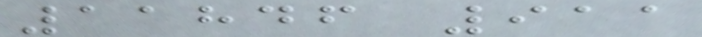11846 911
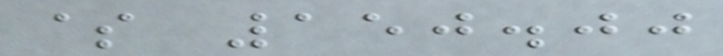$ 150.00
